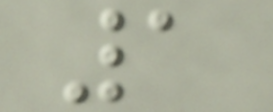1
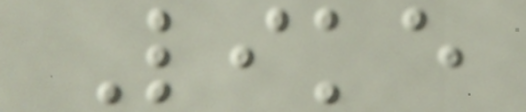Like
